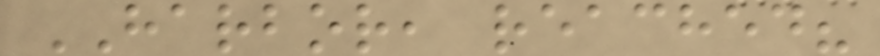HARBOR, reached?
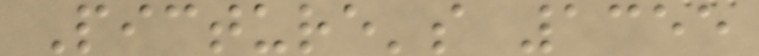Picture's 1355
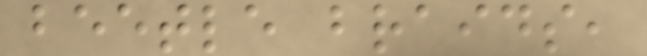beetle braids,
